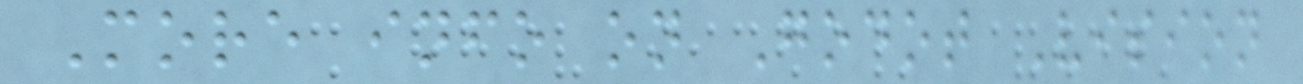More info on Godot Vision
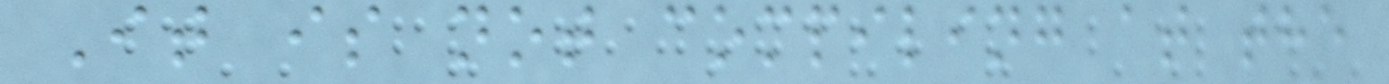It is not compiling at the
